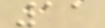11
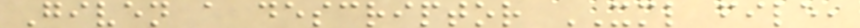Given a descriptor XML file,
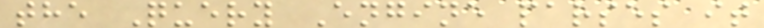the Query Engine parses it
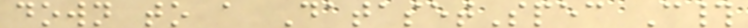down to a DatasetSpec C#
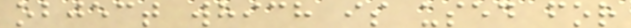object which is used for
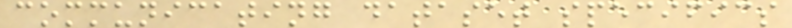communicating dataset specifics
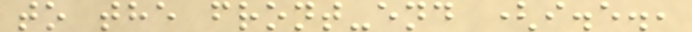to the front-end (i.e.,
